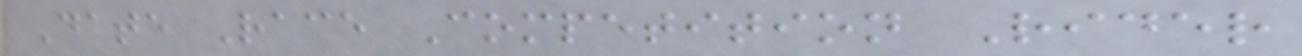Date Race Competition Rider
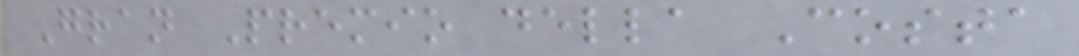Gran Premio della Costa
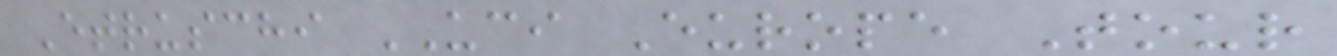Etruschi UCI Europe Tour
